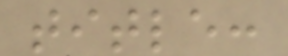title:
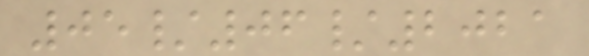05/06/2021
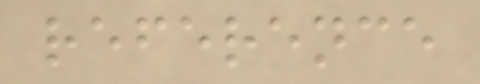reference
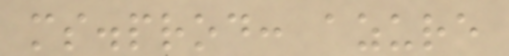ms.prod: azure
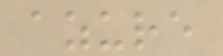azure
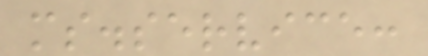ms.service:
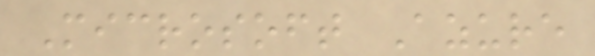Microsoft Azure
